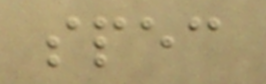spec
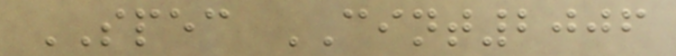SPEC CINT2006
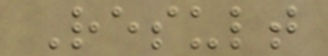Result
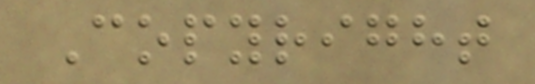Copyright
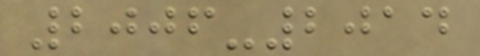2006-2014
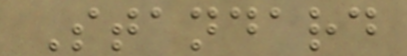Standard
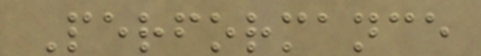Performance
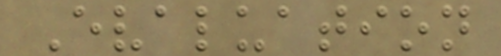Evaluation
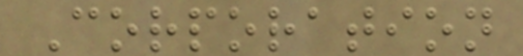Corporation
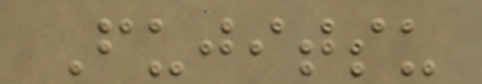Fujitsu
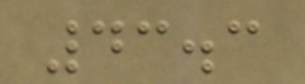43.3
